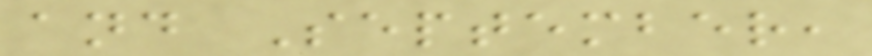and September,
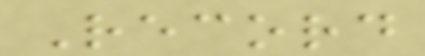Record
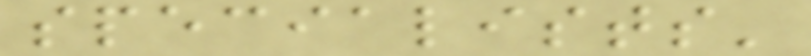specialists'
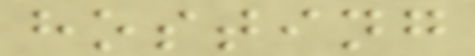hosting
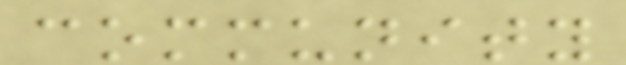community
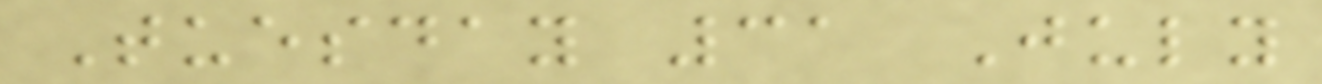Tuesday 31 July
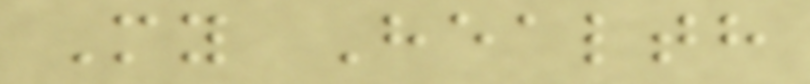My Health
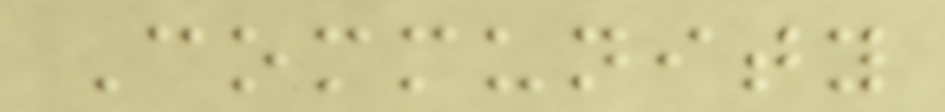Community
